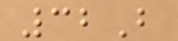32B
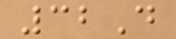32D
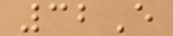32E
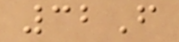32F
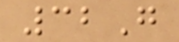32G
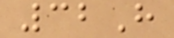32H
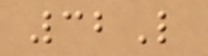32L
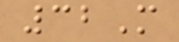32M
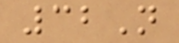32N
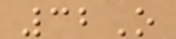32O
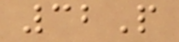32P
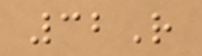32R
